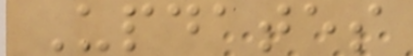Updates
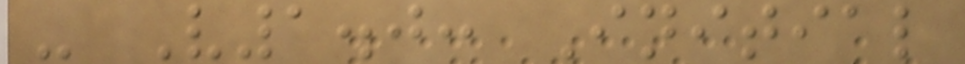- V1.0: Initial
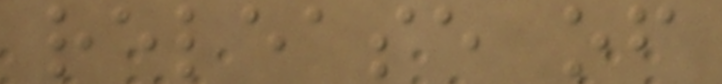release of
